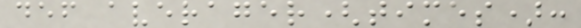def averager(times):
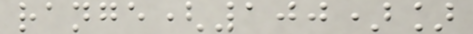range(100)]
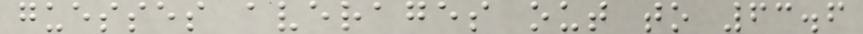guesses averages out to 63.6
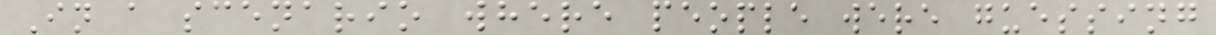In a scenario where people were guessing
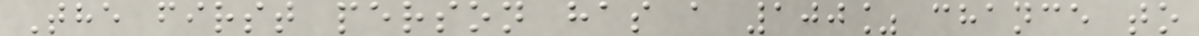The first person has a 100% chance to
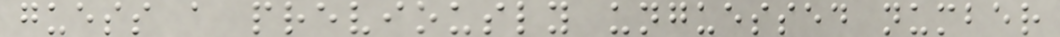guess a previously unguessed number
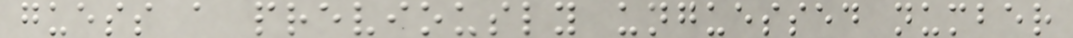guess a previously unguessed number
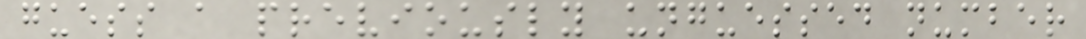guess a previously unguessed number
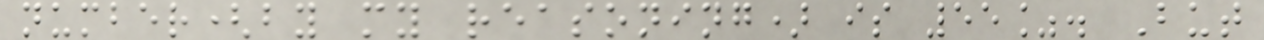number(by my reasoning) is 55%. But
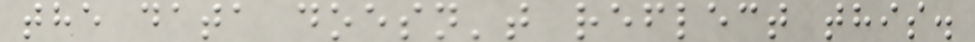the data doesn't reflect this.
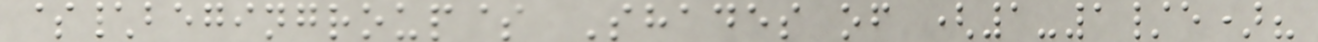$\begingroup$ Shades of (1-1/e)?
